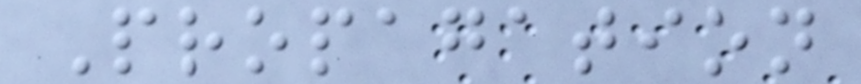Propagation
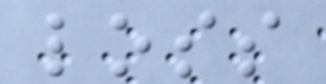loss
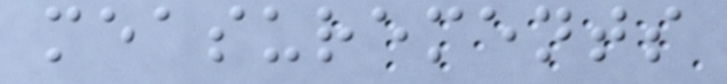measurements
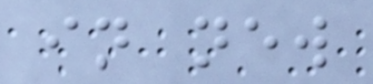in new
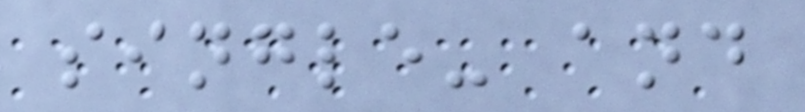single- and
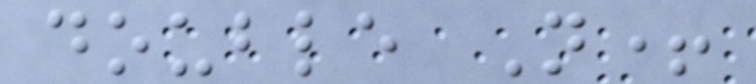double N+
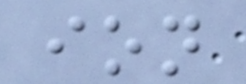ion
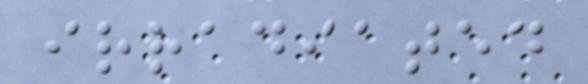irradiated
